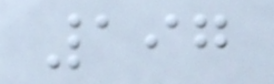197
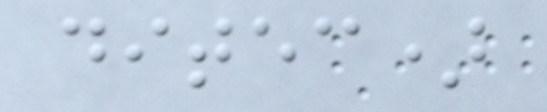ditec)
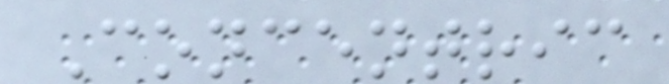Concentric
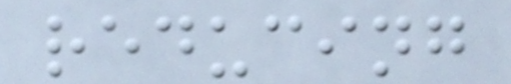reducing
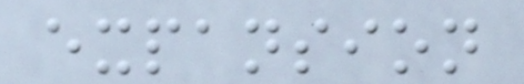expansion
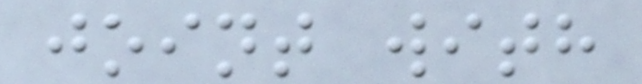joint with
